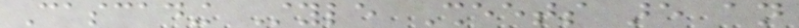Cascading Style Sheets are an
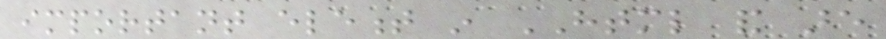important element in HTML and are
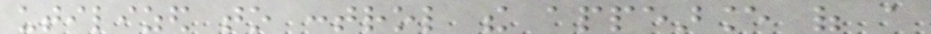utilized to control the appearance of a
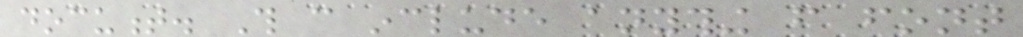document. This can include anything from font
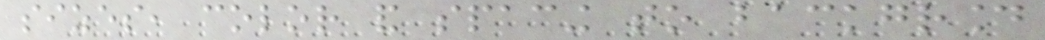sizes, color and spacing to background
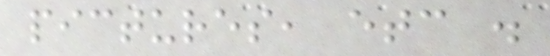pictures, etc .
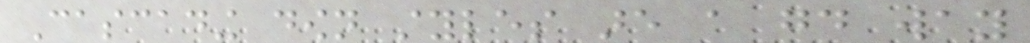Cascading down styles are a good way
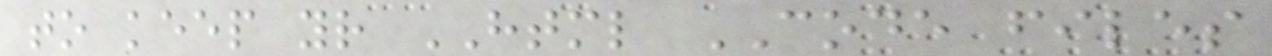to keep your HTML CODE files
